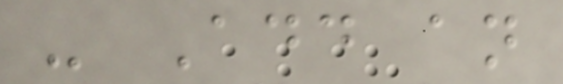- Add an
